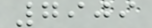7909
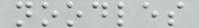noodles
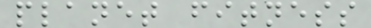planet fitness
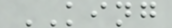KING
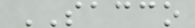SACCO
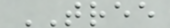TREE
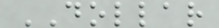DOLLAR
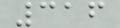316
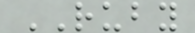RUBY
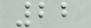22
